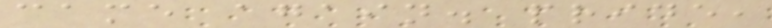came again. pride,
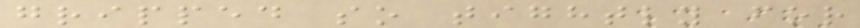gripped so tightly for
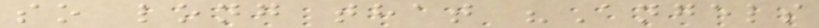so long that "Angels
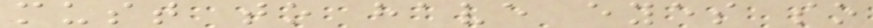must to have eyes so
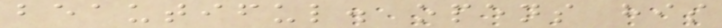beautiful. opens his
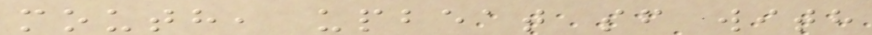mouth, upbeat sf with
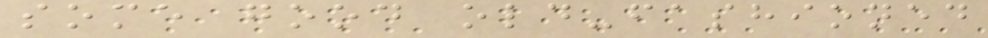some good old-fashioned
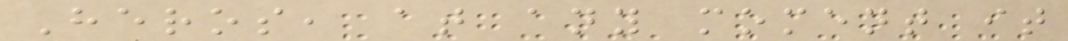Heros, at any moment it
